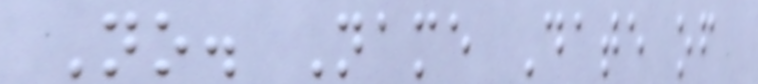No. Name Date of
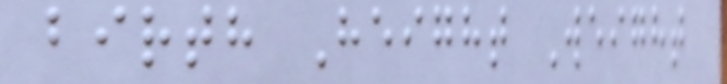birth Height Weight
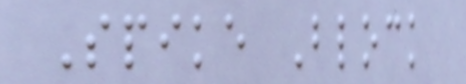Spike Block
